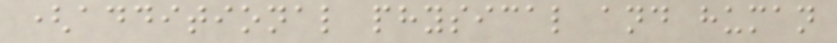(additional physical and human
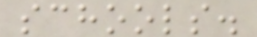schools.
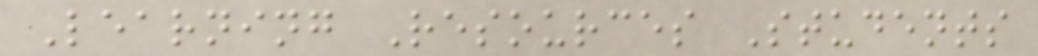Learning Resources Students
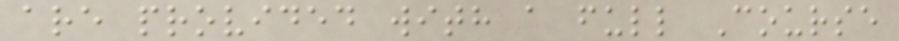are provided with a full Course
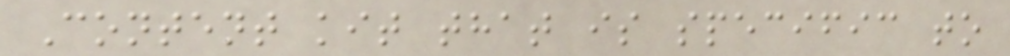Content kit that is specific to
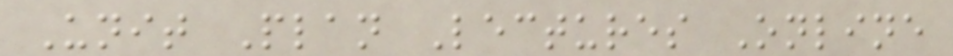Unit Plan Lectures Online
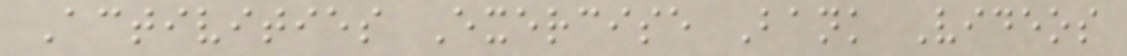Activities Exercise Bank Videos
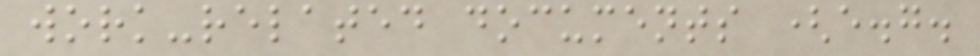work-related documents (e.g.
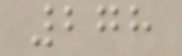278
